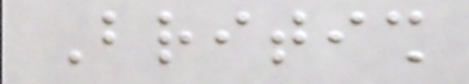British
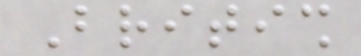British
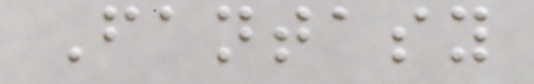Fantasy
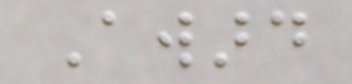Award
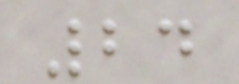24
